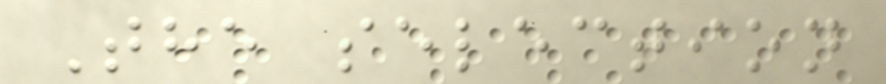The selection
